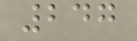247
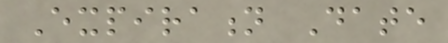Expiration Date
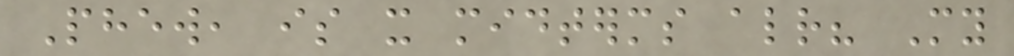Phew, is it midterms already? My
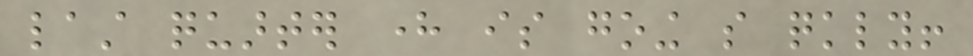last quarter here is going so quickly!
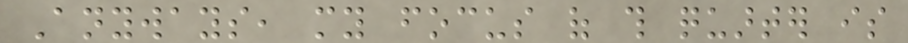Anyways, my focus of this quarter is
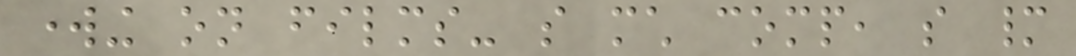working on films- so much comp, so many
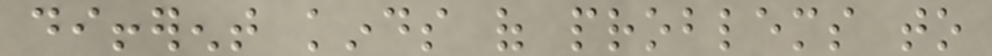different kinds of problems to
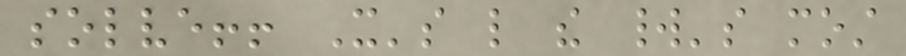solve!! It's like the world's most
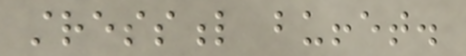stressful buffet.
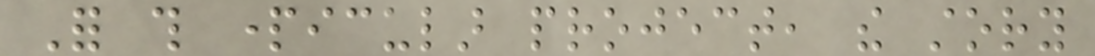For this particular project, the story
